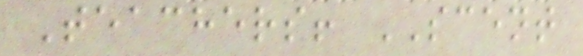Teachers! SCENT
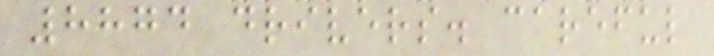8874 drivers. careful
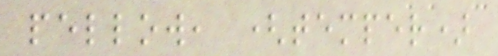pellow, (temper)
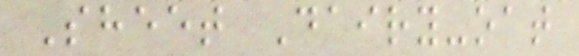Sheet Dairy-oat
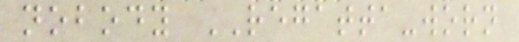nobody REGATTA-worn
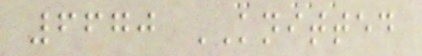6670 KNITTED
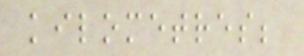kilometres;
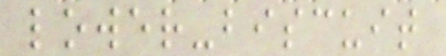lower-biscuit
